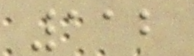112
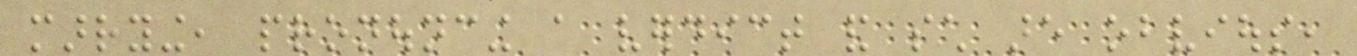marrying, pronouncing a verdict and such are obvious,
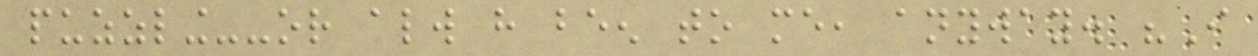puzzling--or always have been to me, anyway. "I
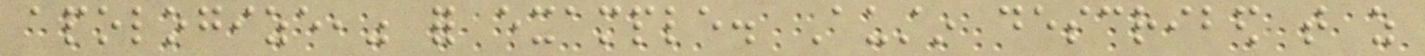apologize," for example. Austin described that as
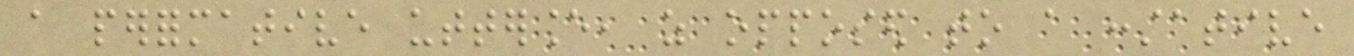a performative utterance, as opposed to a constative
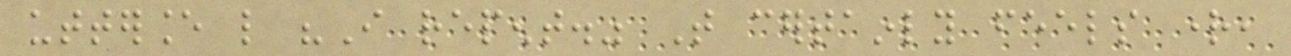utterance like "I repent." That certainly feels right,
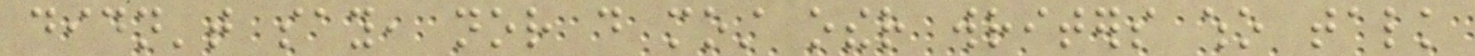didn't say, nor do most other writers who talk
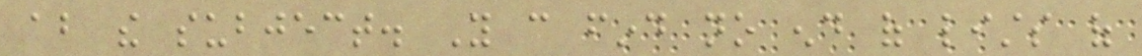about the subject. You can find no end of lists of
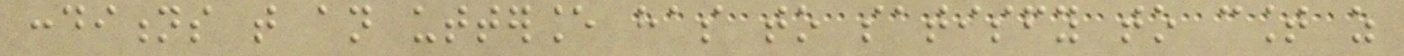conditions that an utterance has to satisfy to count as
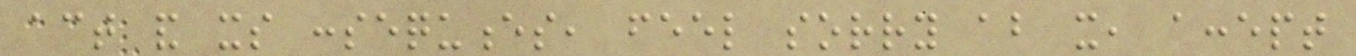act and its consequences, feel sorry about it, accept
